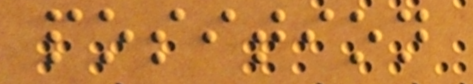position
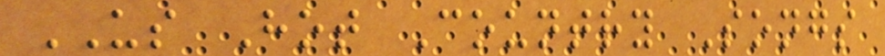US Hot Country Songs
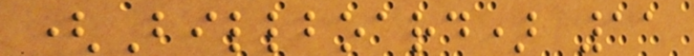(Billboard) 11
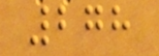278
